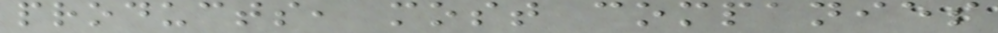products, most companies
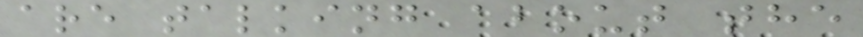are talking about the
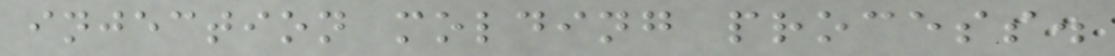injection molding process.
